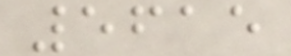5615
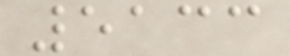5133
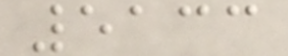5133
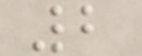2
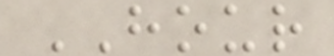HOUR
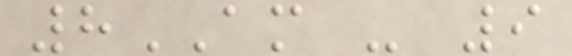8AM - 9
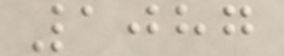1087
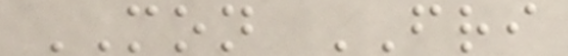MON FRI
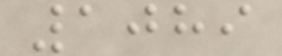1089
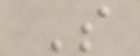S
